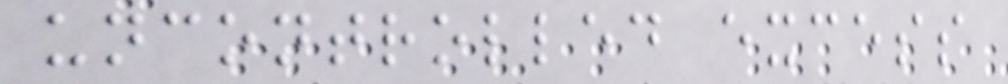uncontrolled excess
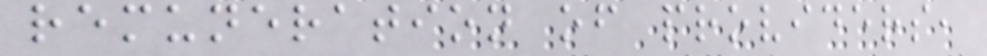remuneration of providers,
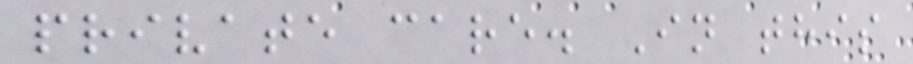private care. In this
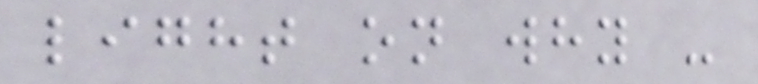light on why -
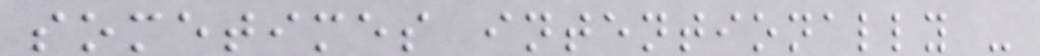sometimes intentionally -
